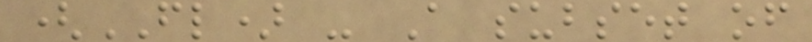(FL) - A subset of
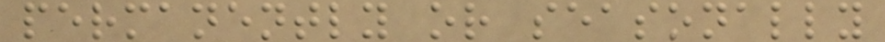permanently or seasonally
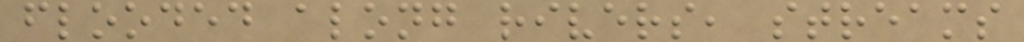flooded along rivers, streams
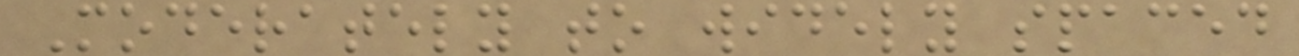Moderately to widely spaced
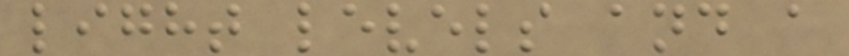light levels and a
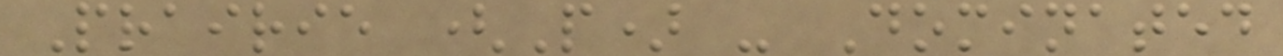Prairie (P) - Dominated
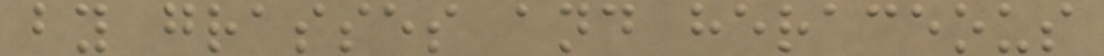by grasses and heraceous
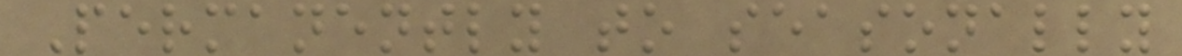Permanently to seasonally
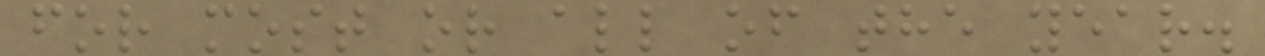for most or all of the year.
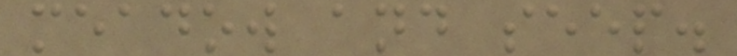meadow and seep.
